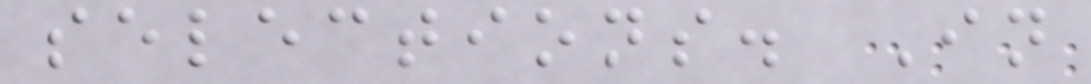selections. In
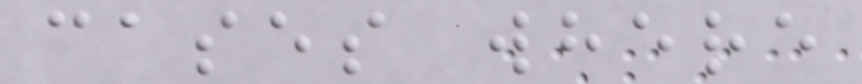cases where
